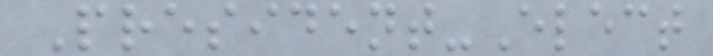President-Elect
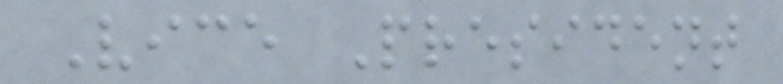Vice President
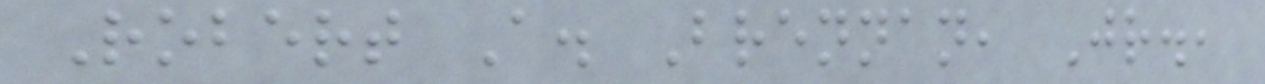Robert A. Brennan, Jr.,
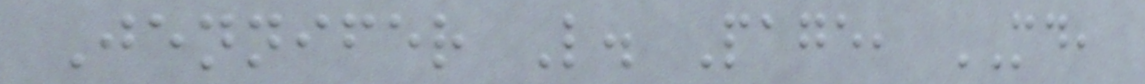Jennifer L. Page, MD,
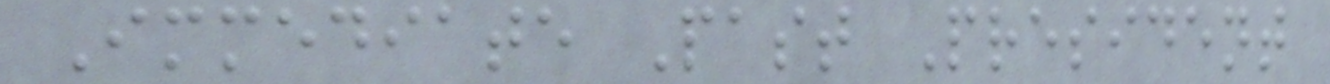Immediate Past President
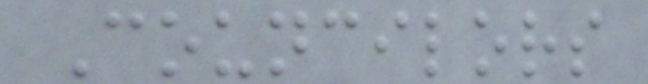Councilors
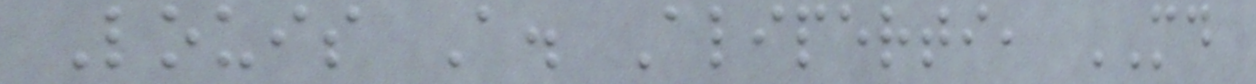Louis A. Aliperti, MD
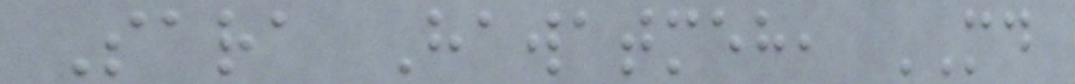Sara Hawatmeh, MD
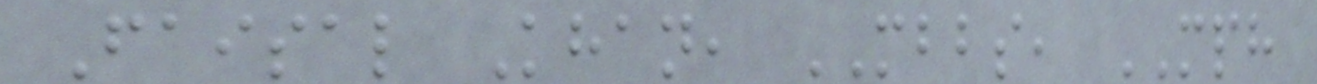Faisal Khan, MBBS, MPH
